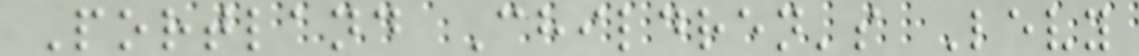Portland Children's Levy
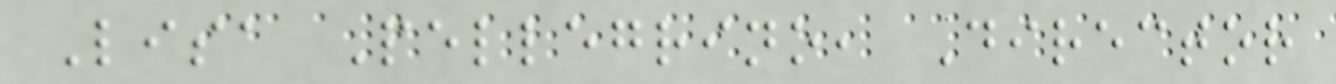Lisa Pellegrino, Director
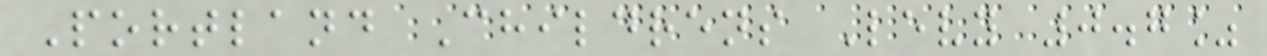Portland Childrens Levy 0.7%
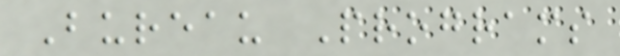Bureau Programs
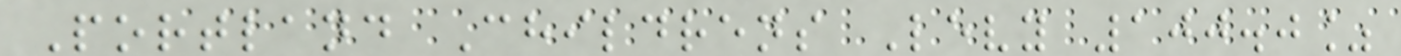Portland Childrens Levy 100.0%
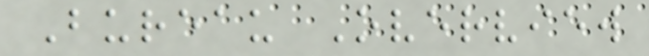Bureau Overview
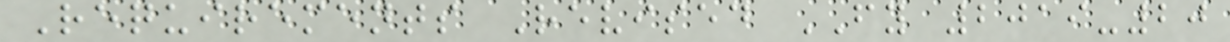Requirements Revised FY 2019-20
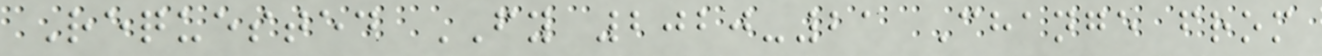Requested FY 2020-21 Change from
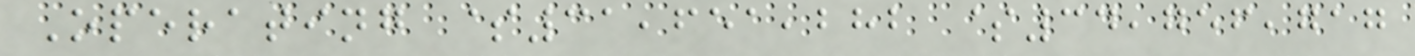Operating $31,651,282 $34,756,717
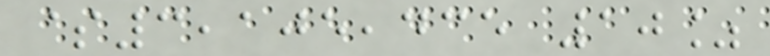$3,105,435 10%
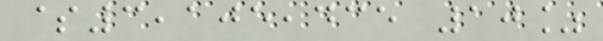$3,105,435 10%
